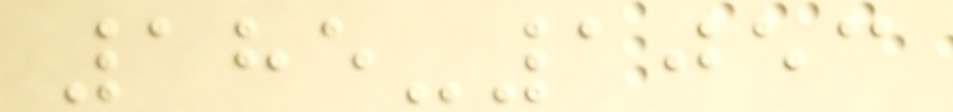185-1053
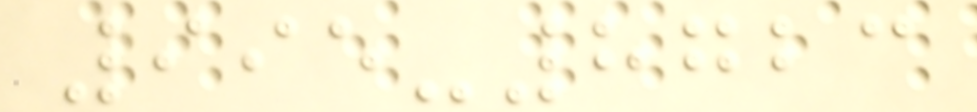995-8723
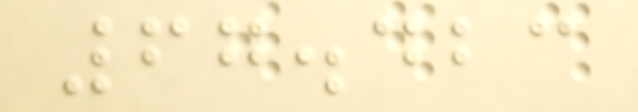67.423
